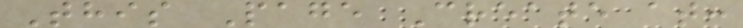This Page Create at:
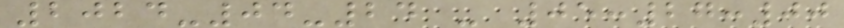2024-04-24 - 05:27:00
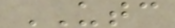UTC
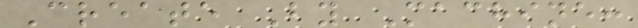Create By Machine:
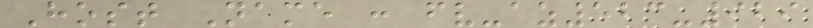Host Name : fv-az523-929
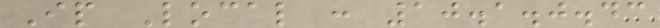Ip Local : 10.1.0.43
